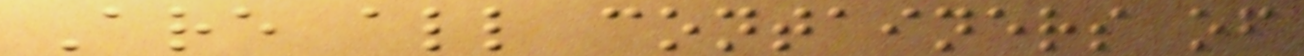Are all containers of
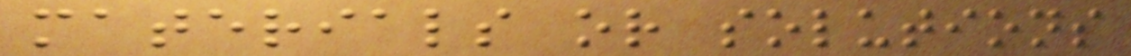materials or solutions
